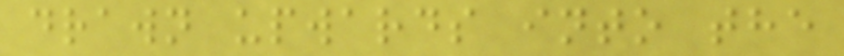drawn upwards into the
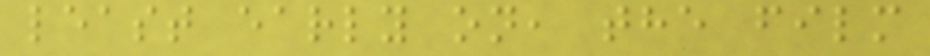least early on, the film
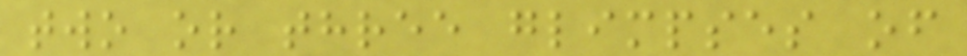two or three glimpses of
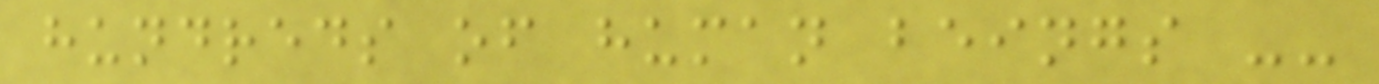hundreds of human beings --
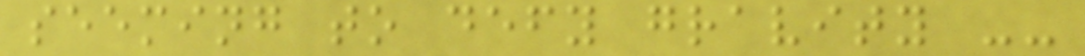seeming to defy gravity --
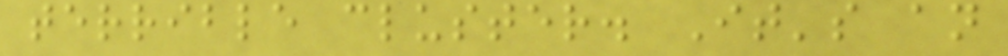terrible cluster. It's an
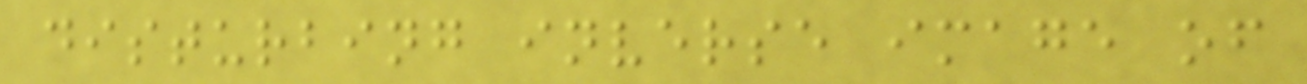disturbing inverse image of
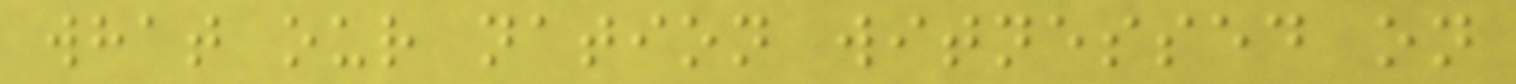what our nation witnessed on
